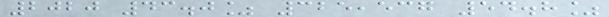2020 43.0% 325,537 54.8%
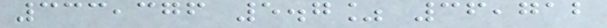333,376 5.7% 36,712
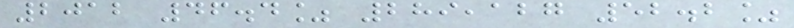2012 46.4% 289,127 52.2%
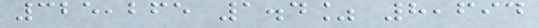325,265 1.4% 8,694
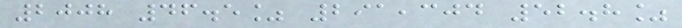2008 46.5% 291,304 52.8%
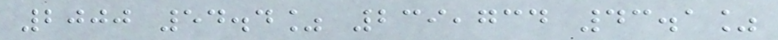2000 54.4% 239,734 43.1%
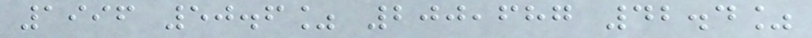1996 50.6% 200,687 42.4%
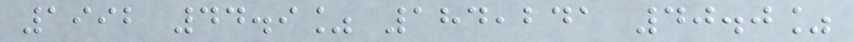1992 44.9% 184,241 40.0%
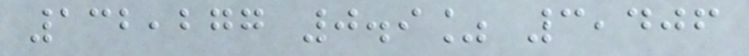132,277 0.9% 3,406
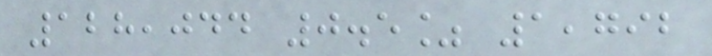128,044 0.5% 1,792
